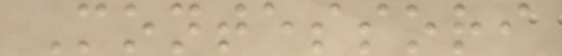Montessori
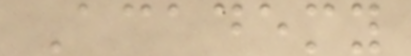Academy
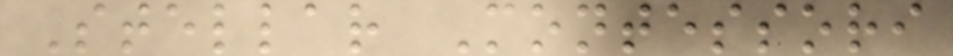Stellar Montessori
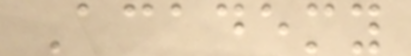Academy
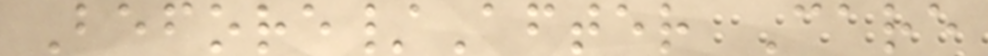Before/After Care
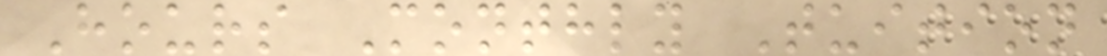Hours Monthly Tuition
